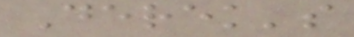Derek's
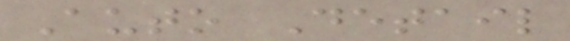Auto Detail
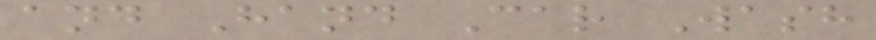and Hand Car Wash
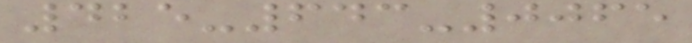425-643-0065
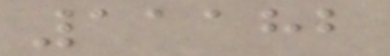11182
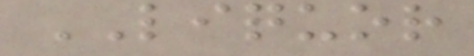LIQUOR
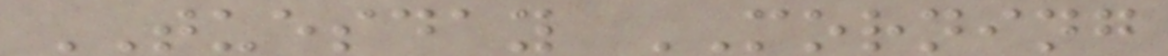TUESDAY MORNING
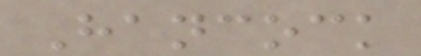Hancock
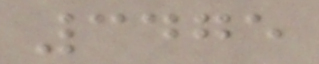3475
